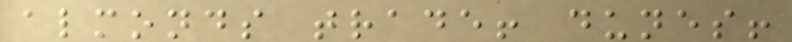almonds trade! dunes!
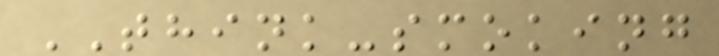THINK-smoking
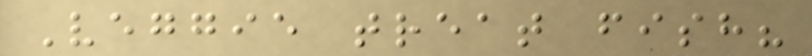Veggie treat fish?
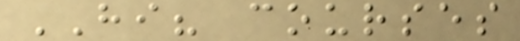HI? courses
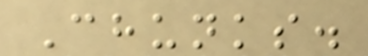Chunks.
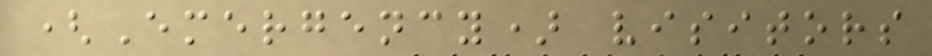(Emergency) visitors
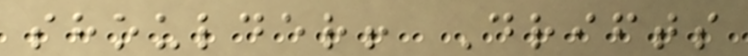shoulder! Drifts
